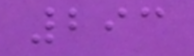293
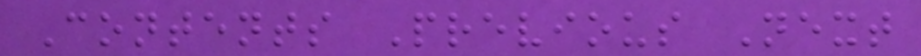Contents Previous Next
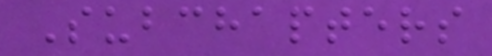Subchapters
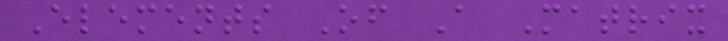Elements Of A Matrix
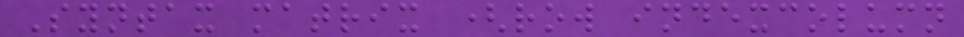Syntax matrix (row indexcolumn
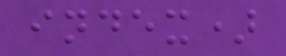index)
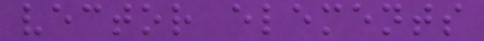vector elements
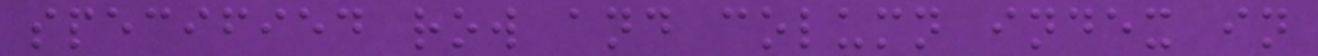specified row and column index in
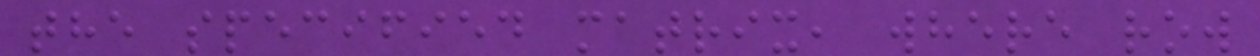the specified matrix, where row
